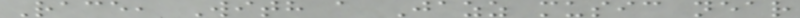Race, With a Jazz music near
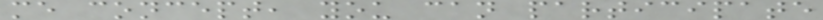me concept, you can participate
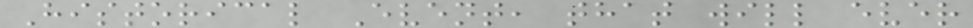Historical Event, that will ever
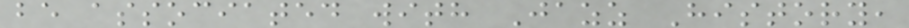be associated with Jazz History,
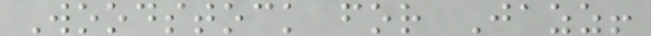Woodstock for Jazz!
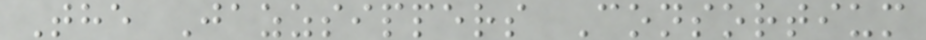The Jazzsippers Consortium
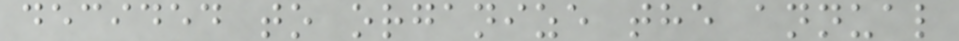decided to organize the annual
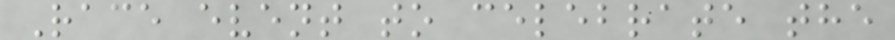Race event to celebrate the
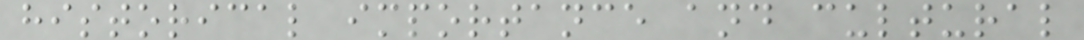historical importance and cultural
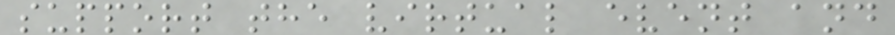support the virtual event and
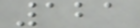121
